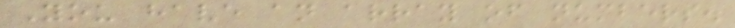You have an array of numbers.
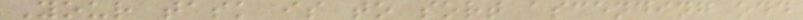Your task is to sort ascending odd
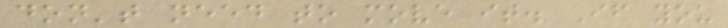don't need to move it. If you
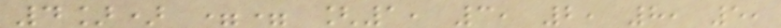4]) == [1, 3, 2, 8, 5,
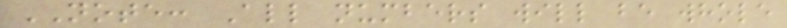NOTE: All numbers will be whole
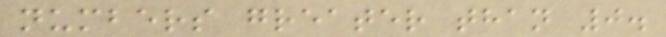numbers greater than 0.
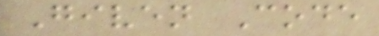Given Code
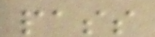pass
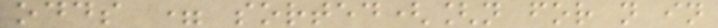odds = sorted([n for n in
